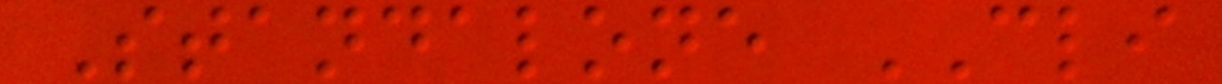Standalone CLI
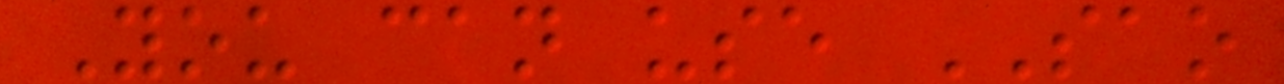You can use SAO
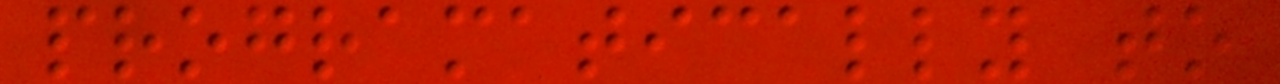programatically to
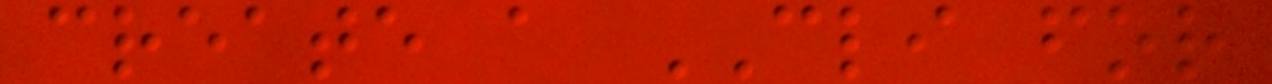create a CLI for
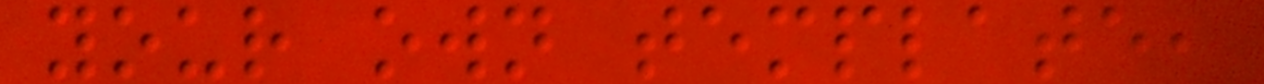your own template,
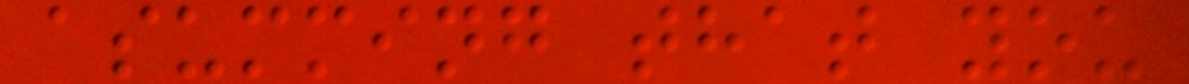asumming that you
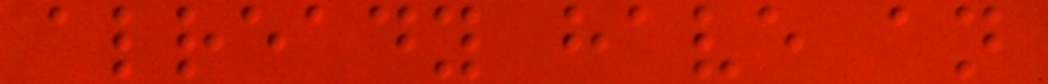already have an
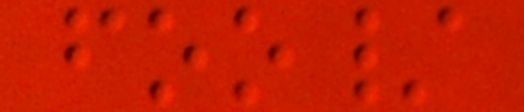foo/
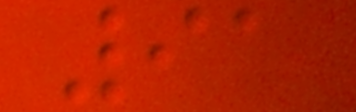91
